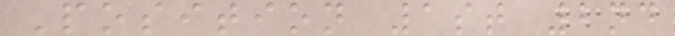Position 1st 2nd
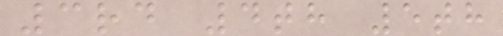3rd 4th 5th
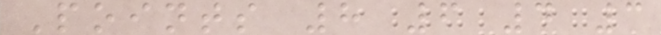Points 8 6 4 3
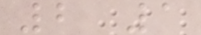2 1
